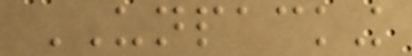UNPACKING
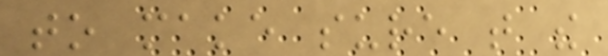to make sure that the
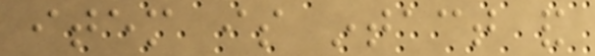item is intact and
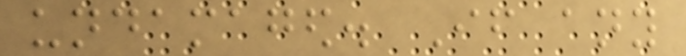undamaged. If any
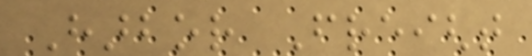Harbor Freight
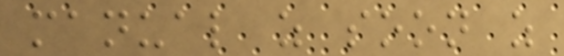manual as soon as
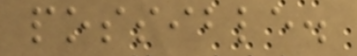possible.
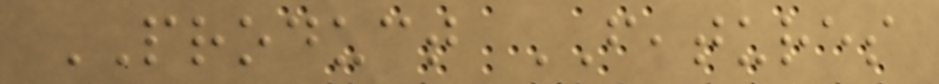PRODUCT FEATURES
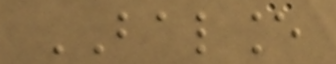BALANCE
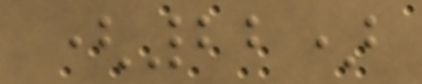(22)
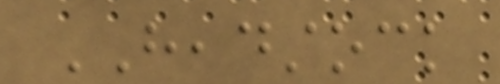HEADSTOCK
